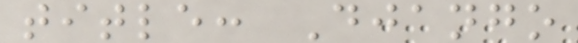title: Django
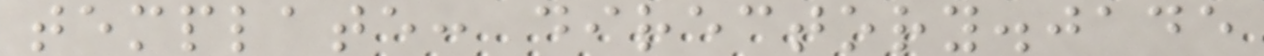template: directory.jade
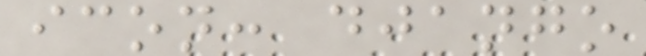icon: django
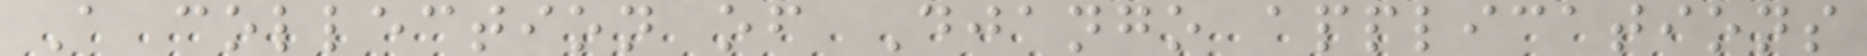A collection of Django applications
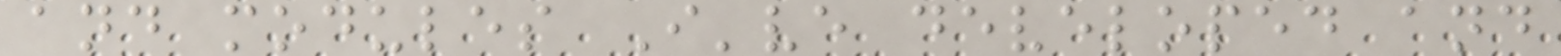and modules I've developed and
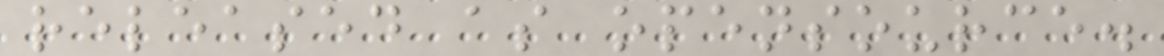released as opensource.
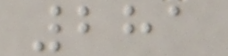281
